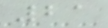21
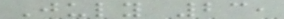July 23,
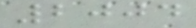2004
